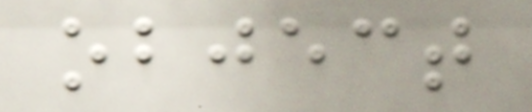object
